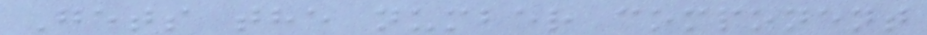Gets the number component
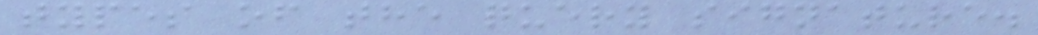types of the query signature.
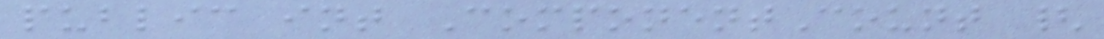public int ComponentCount {
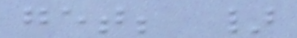get; }
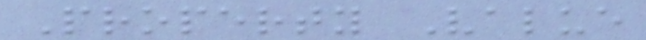Property Value
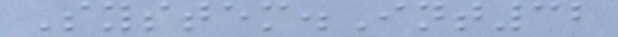System.Int32
